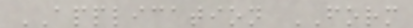APPLICATION FORM
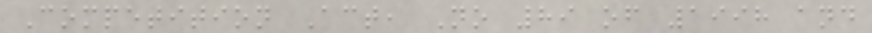Competition Act, No 89 of 1998 and
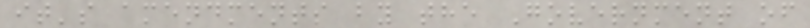it's amendments by the Government of
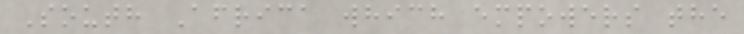South Africa which empowers the
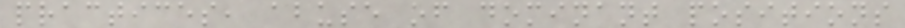practices, abuse of dominant positions
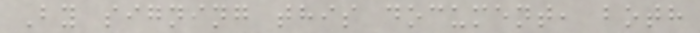By signing this document, both
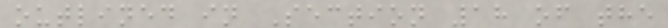outlined in Section 18 of the
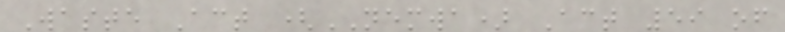Waste Act (NEMWA) Act 59 of
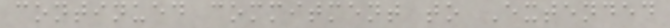continued commitment to Extended
